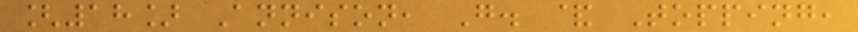[18] Annison, G. & Topping,
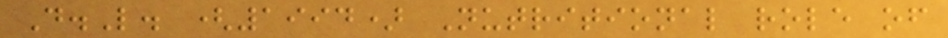D.L. (1994) Nutritional role of
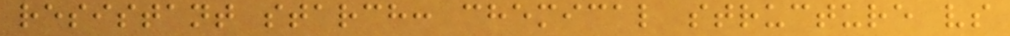resistant starch: chemical structure vs
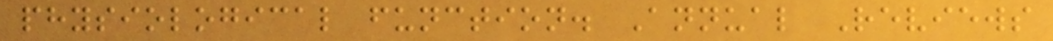physiological function. Annual Reviews
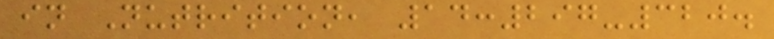in Nutrition, 14:297-320.
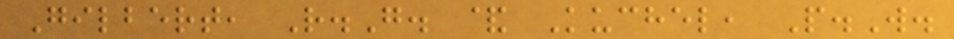Gilbert, R.G. & Kuchel, P.W.
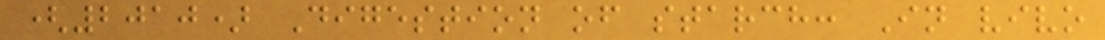(2010) Digestion of starch: In vivo
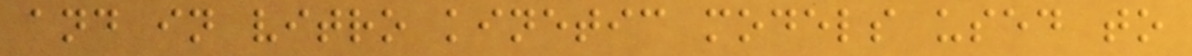and in vitro kinetic models used to
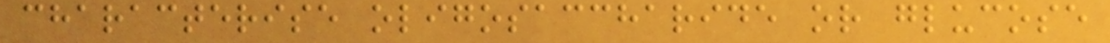characterise oligosaccharide or glucose
